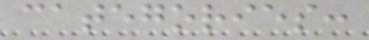categories:
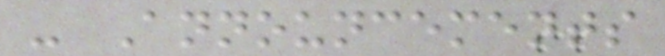- Announcements
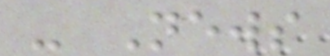- News
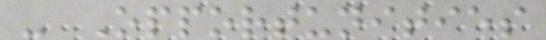- Opportunities
